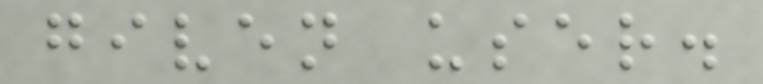given user.
